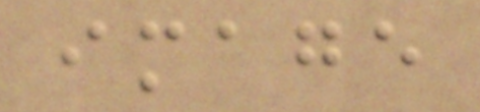image
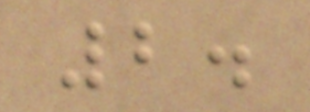2.
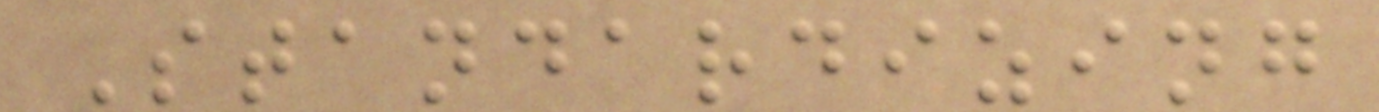Standardizing
